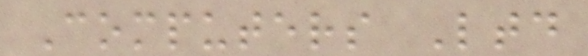Computers Ltd
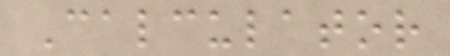Calculator
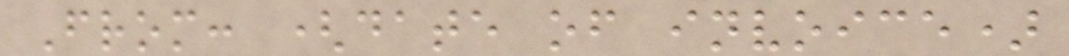From: (date of invoice)
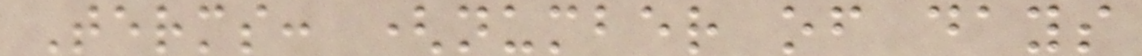Terms: (number of days
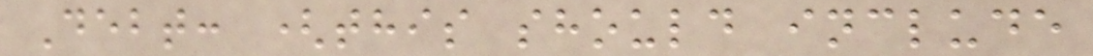Debt: (this should include
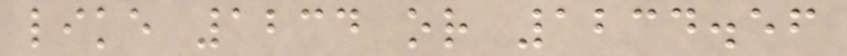like 1234 or 1234.56
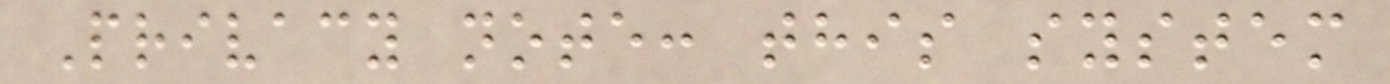Privacy note: this system
